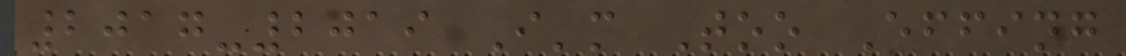2017-2019 I'm Too Effing
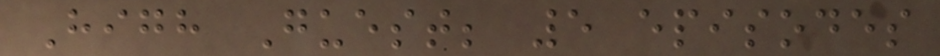High Guest; 5 episodes
